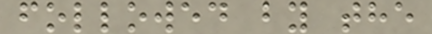followed by the
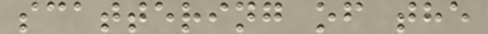scattering of the
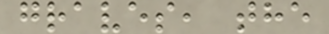graves, the
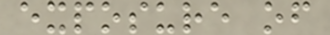exposure of
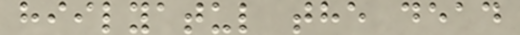hiilyatul the dead
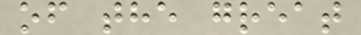of the great
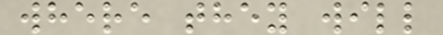where they will
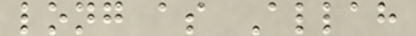long as Allah
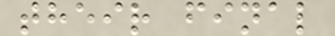their final
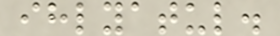ihlyatul.
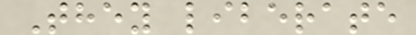They liberate
